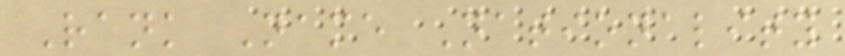Rank Name Nationality
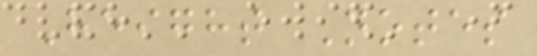Height Notes
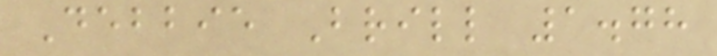Debbie Brill 1.78
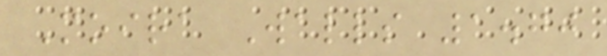Moira Walls 1.70
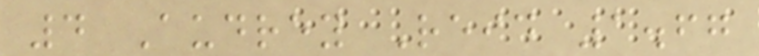4 Audrey Reid 1.67
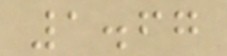1.67
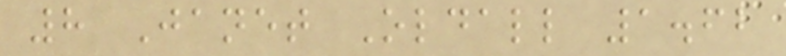8 Janet Oldall 1.62
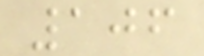106
